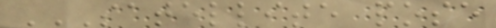SATELLITE POSE
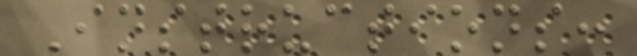Instructions:
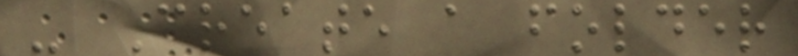- Create a folder
